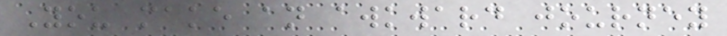You make an awkward journey
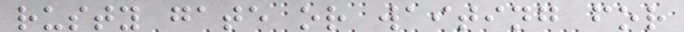rusty gate or waiting for
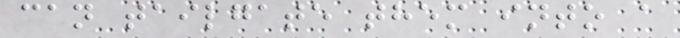can tailgate them into a
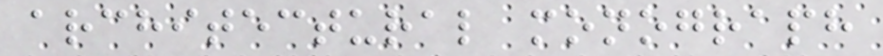architectural monograph
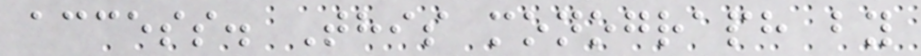access. This monograph by
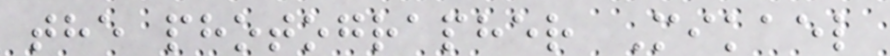the photographer Mikael
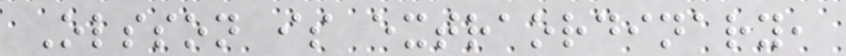Olsson is extraordinary,
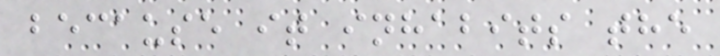because it inhabits the
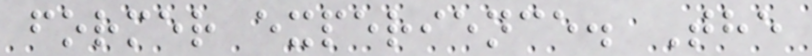former experience. The
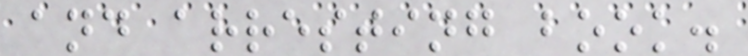and arresting book.
